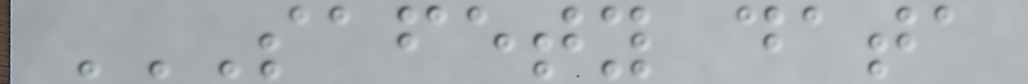SAFETY DATA
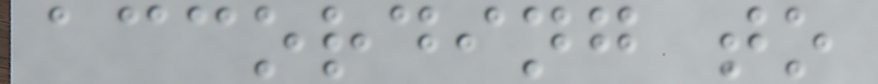according to
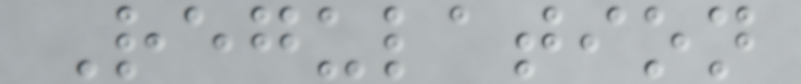Regulation
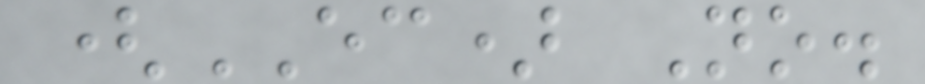(EC) No.
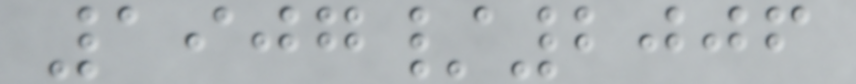1907/2006
